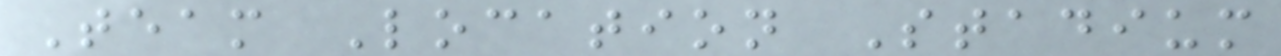Team Location Stadium
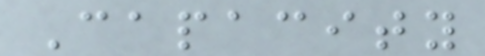Capacity
